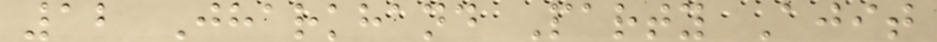12 Jharkhand Party Ajit
